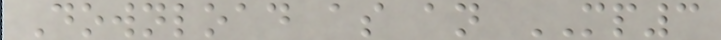Download as an MP3
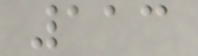113
